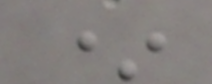*
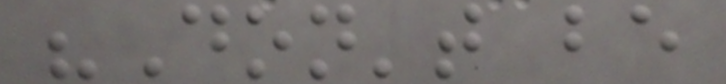"Don't be
